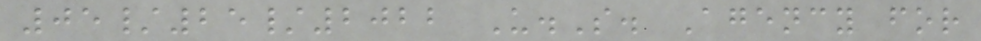05/25/2022 U.S. Agency for
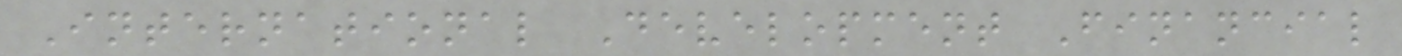International Development Financial
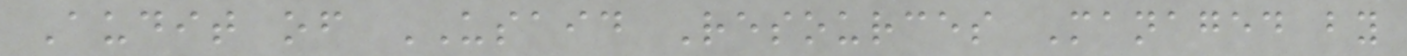Audit of USAID Resources Managed by
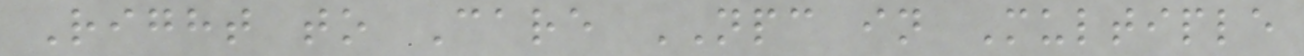Right to Care NPC in Multiple
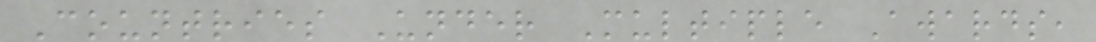Countries Under Multiple Awards,
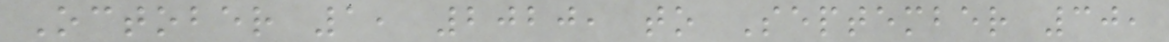October 1, 2020, to September 30,
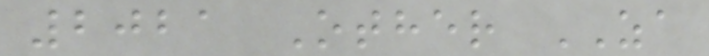2021 Other ZA
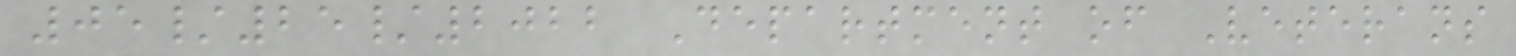05/25/2022 Department of Veterans
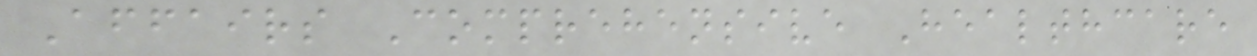Affairs Comprehensive Healthcare
